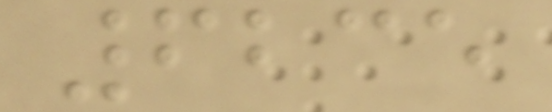6235
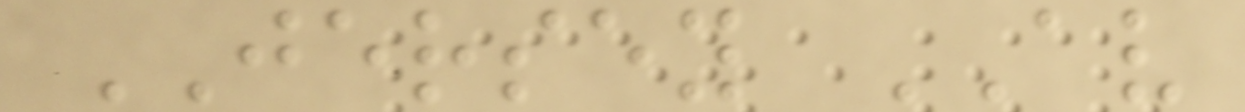JERSEY AV
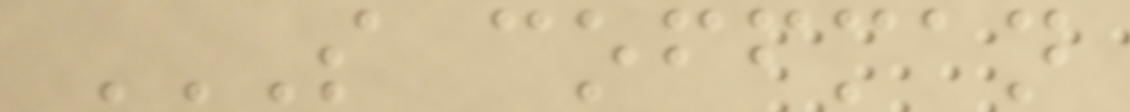S COFFMAN
